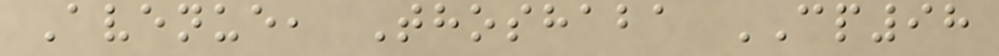Avenue, Thoshaba CP98
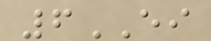6EI
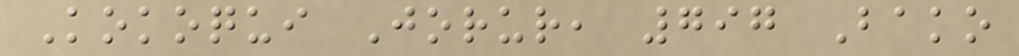Kokoqui Jorur, 797 Bako
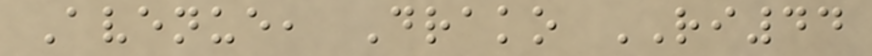Avenue, Drako RI44
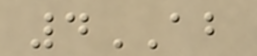4AB
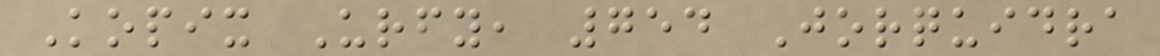Kopix Urfy, 754 Jorquidra
